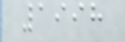1998
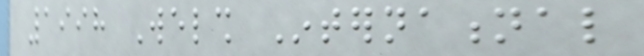1998 Welsh International
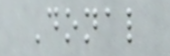Donal
